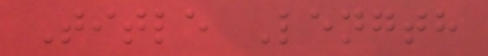Title Length
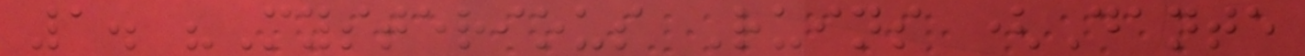1. "Mysterious Ruins (Dante
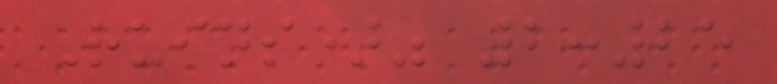Ruins)" 2:25
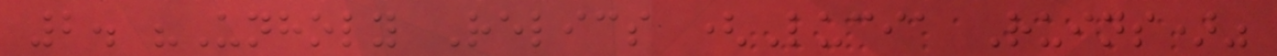2. "Unholy Relics (Lucia Ruins)"
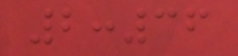2:36
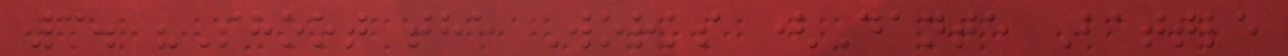3. "Shoot the Works (Dante Battle
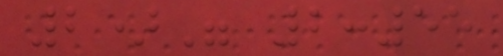2)" 2:55
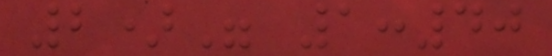2)" 1:40
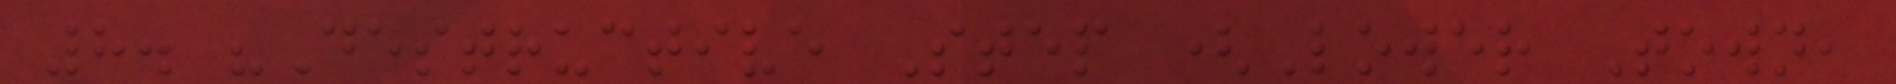8. "Destructive Step (Lower Town,
